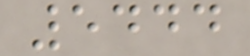5444
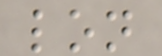lon
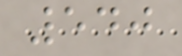540
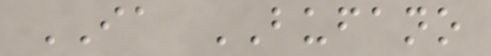IA BUFANO
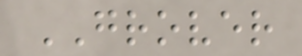GROVER
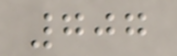707
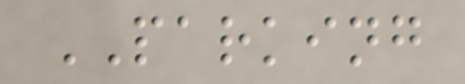PARKING
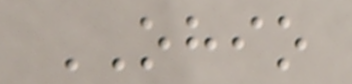OHIO
